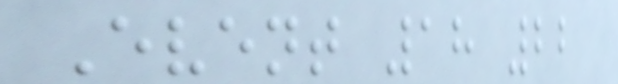Event 18 22
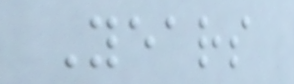Years
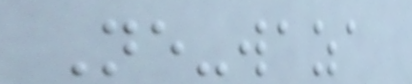Ne-waza
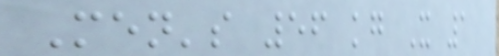Men's 56 kg X 1
